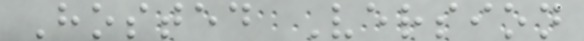Hosted Version
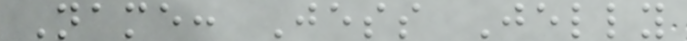Name: Jess Jelly
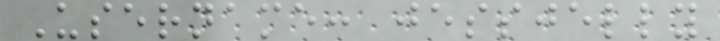Username: jessjelly
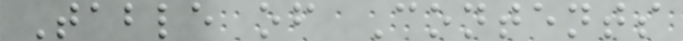Table of Contents
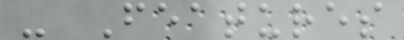- Features
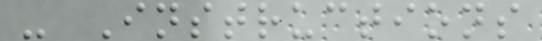- Instructions
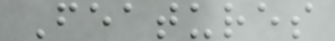Features
